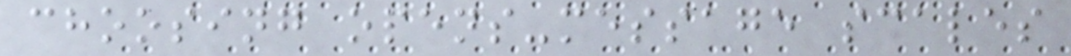choosing opens-message scales
